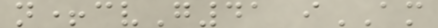n+cvG41 iAM
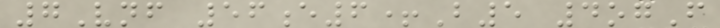7Vnf 56e6+B5 4ogF
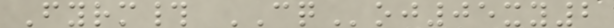Fyrm# CQoj05xy2
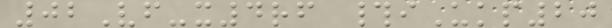02Vf-x4rf #iUkp20
